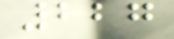227
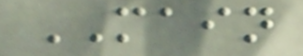MAIN
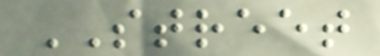STREET
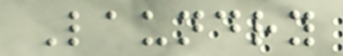Laundry
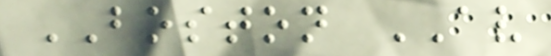BOSTON AV
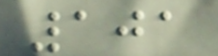101
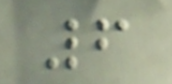6
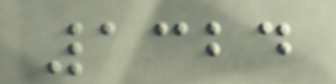1324
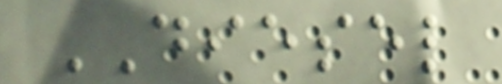DIESEL
